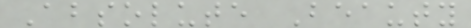Absolute Beauty
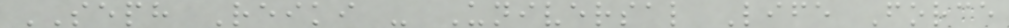SEPH Reiki - Universal Life Force
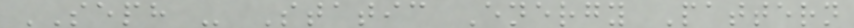SEPH - Static Energy Pattern
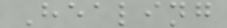Healing
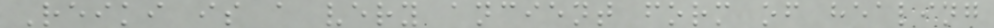Reiki is a very ancient form of healing
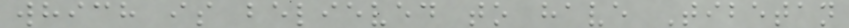which is believed to have Tibetan
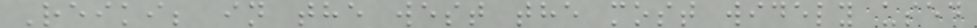Reiki; in the west the most widely used
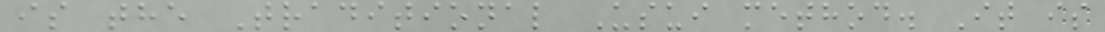is the Traditional Usui method. It is
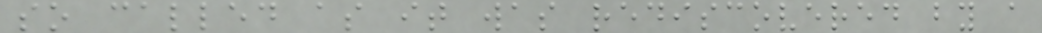so called as it was rediscovered by a
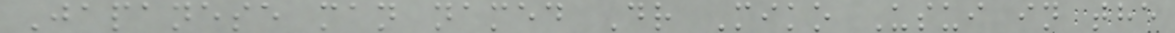Japanese man named Dr Miko Usui in the
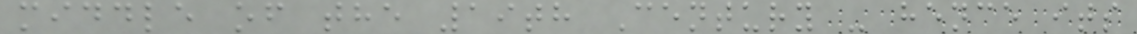middle of the 19th Century - hence its
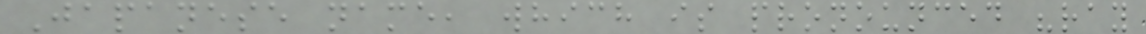Japanese name, which is pronounced "ray
